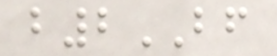b2BF
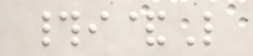#i&L
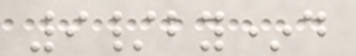9/by*d
